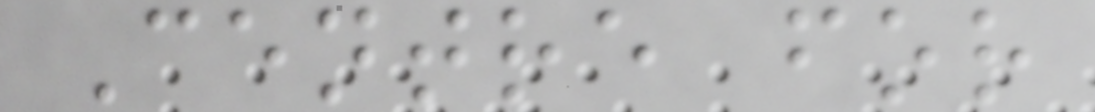Centre for
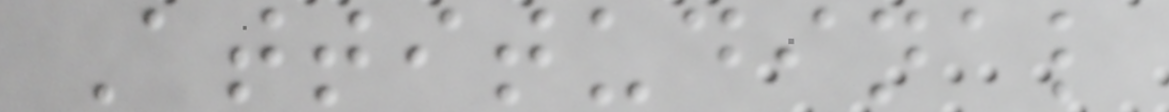Attitudinal
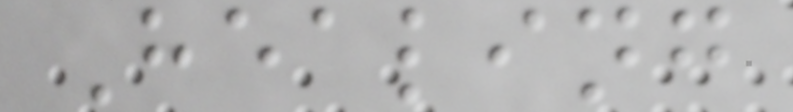Healing
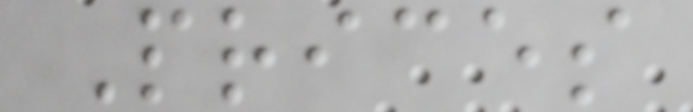Prices
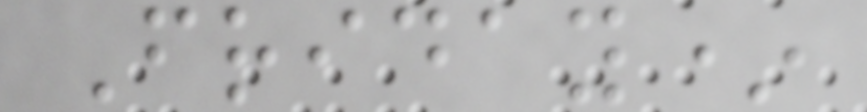Friday*
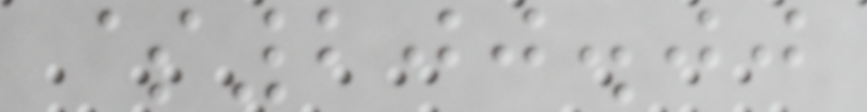$200.00
